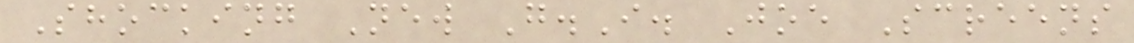Shocking New G.I. Joe Screens
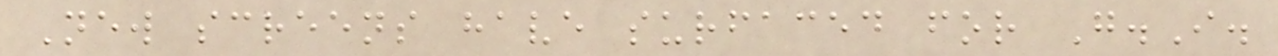New screens have surfaced for G.I.
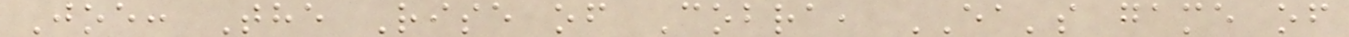Joe: The Rise of Cobra, EA's game of
